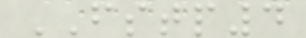FSTP4
